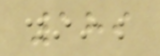189
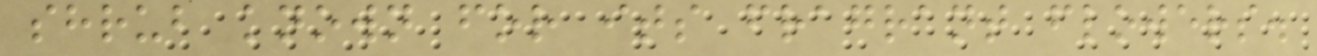shrub known for its fragrant flowers.
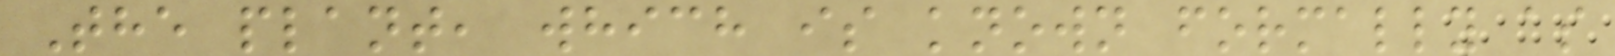The plant, which is known formally as
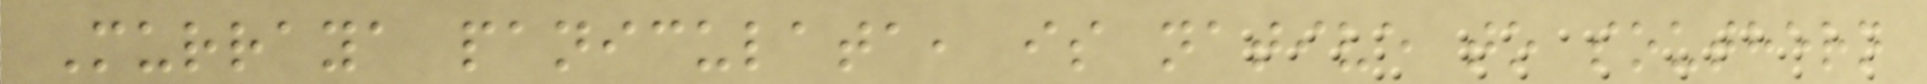Murraya paniculata, is native to southern
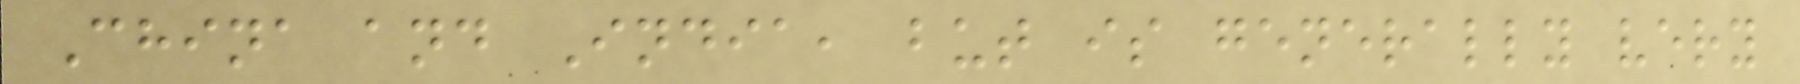China and India, but is generally very
